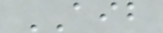AIB
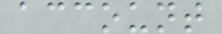account
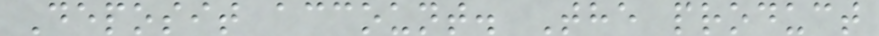Deposit account. The product
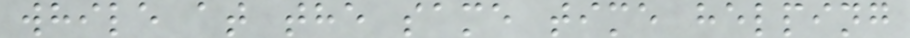while at the same time helping
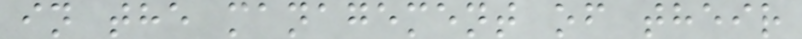in the management of their
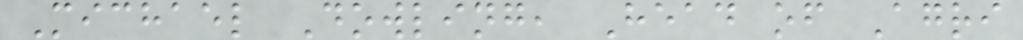Michael Dowling, Head of Agri
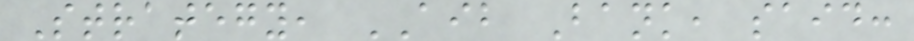Strategy, AIB Bank, said:
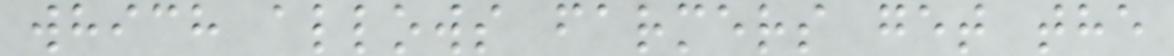which allows farmers get the
